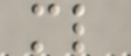ml
